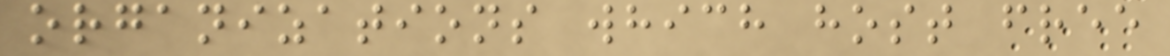organizations which host free
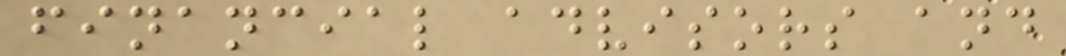financial advisors and
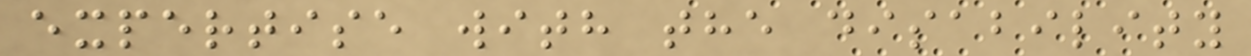expertise with the disability
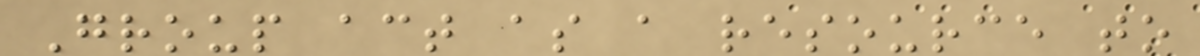Group act as a resource to
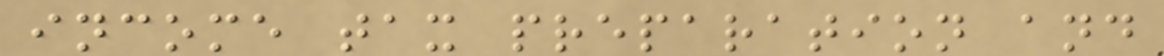income tax preparation and
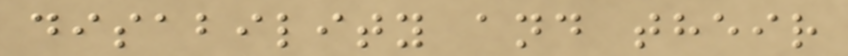disability and their
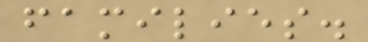families.
